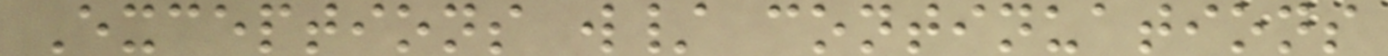Exceptions w/ continuations
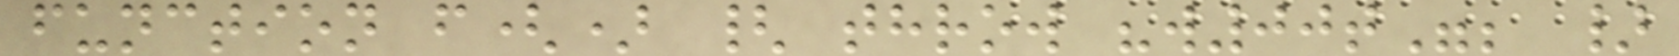function f() { throw "w00t"; }
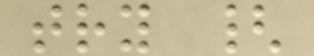try {
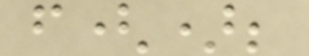f();
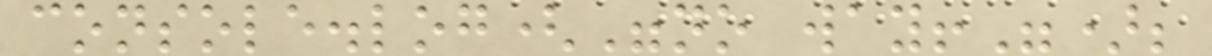console.log("no way!");
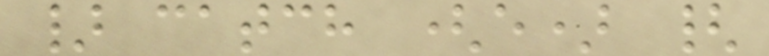} catch (e) {
